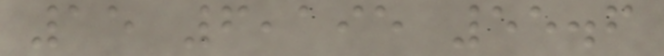15 6,195 55.6
